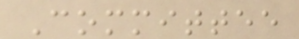Committee
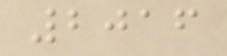2016
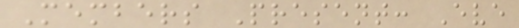Members Present: Eve
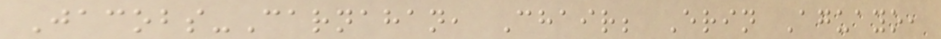Jacobs-Carnahan, Chair; Erin Aguayo,
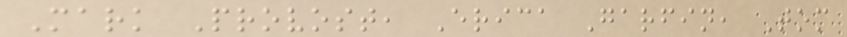Mark Provost, Erica Garfin, Tom
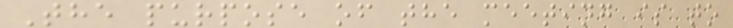The purpose of the meeting is to
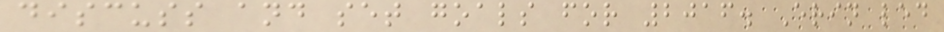discuss and set goals for 2016. Erin led
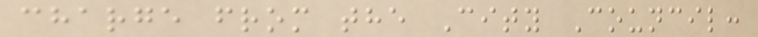charge from the City Council:
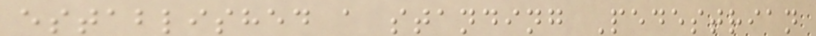established a standing Pedestrian
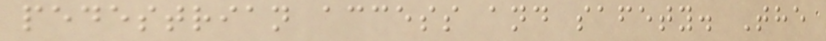pedestrian access and safety. The
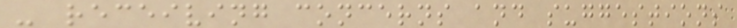- receiving concerns and suggestions
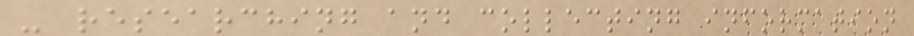- researching and collecting information
